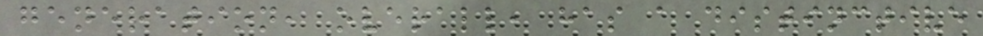generation, overall, has a distinctive
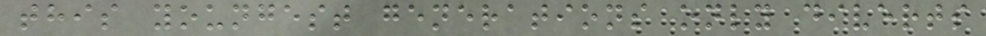this youngest generations only diverts
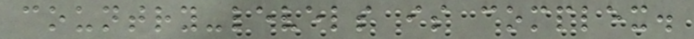country-levels is complex.
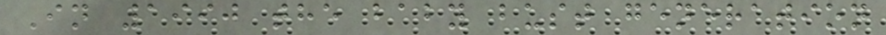In 1990 the baby bust generation
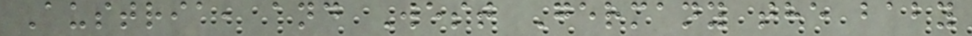Austria, and West Germany the baby
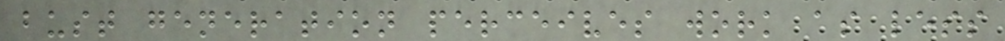bust generation perceives work as less
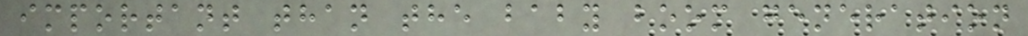important than the baby boom generation
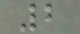2
